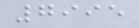7995
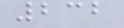232
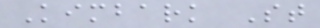Kimbark St
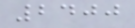2400
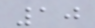10
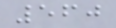560
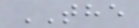THE
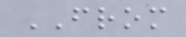FROM
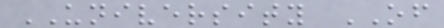UNIVERSITY OF
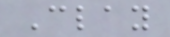Clay
